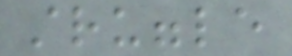struggle
